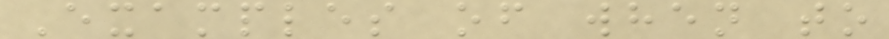Examples of when to
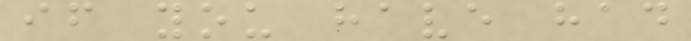if you have had
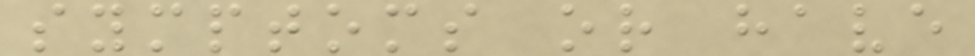symptoms or have
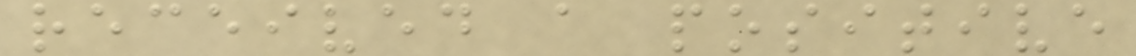received a positive
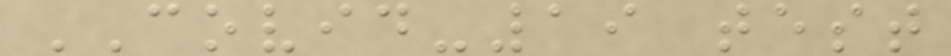COVID-19 test
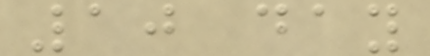10 day
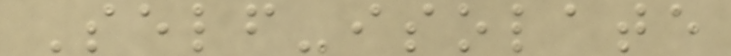Self-isolate
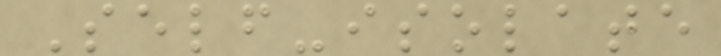Self-isolate
